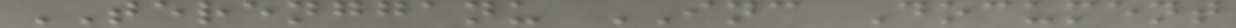TERENGGANU INC Document
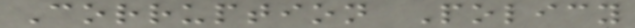Corruption Policy
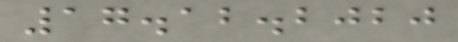17.12.2020
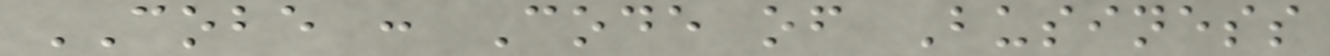COBE : Code of Business
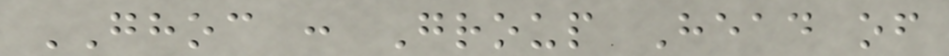GHOC : Group Head of
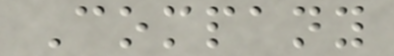Company
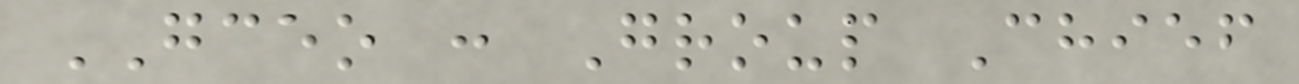GCEO : Group Chief
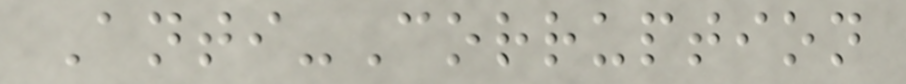Anti-Corruption
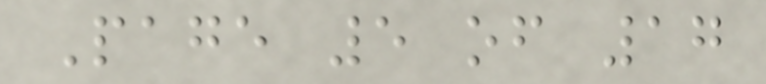Page 5 of 17
